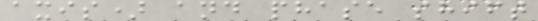axis) and phase shift
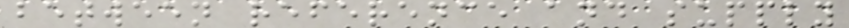between reference and supply
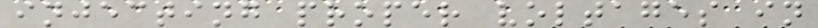injecting proper voltages in
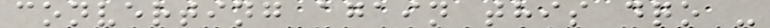converting again this dqo -
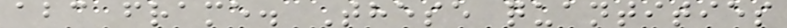abc frame. These quantities
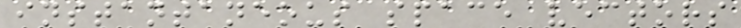instantaneous space vectors
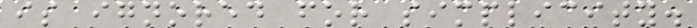is ignored for simplicity.
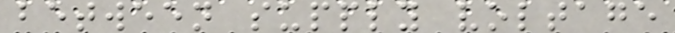between supply voltage
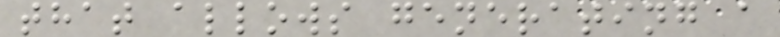that allows generating a
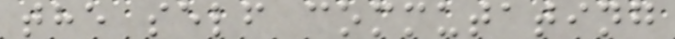the self commutating
